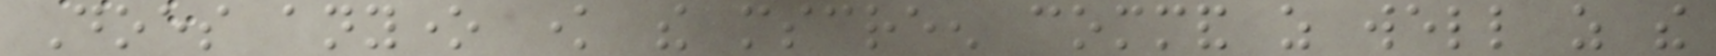Does anyone know the mscreen command as well as the
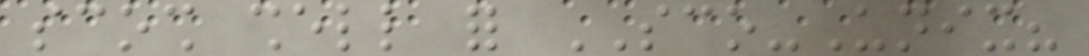scosh shell for SCO-Unix?
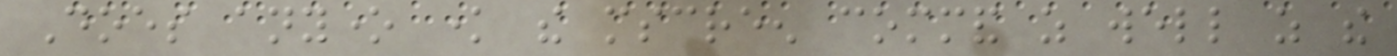Does anyone know the mscreen command as well as the
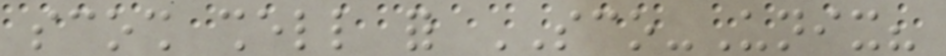scosh shell for SCO-Unix?
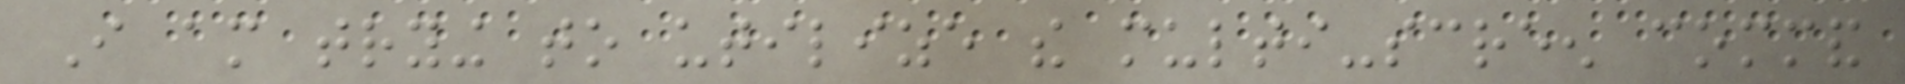I am trying to utilize the multi-screen command
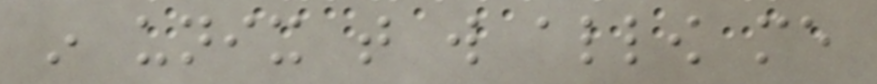in unix that will allow me
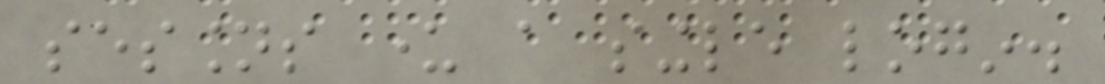sessions under a single login.
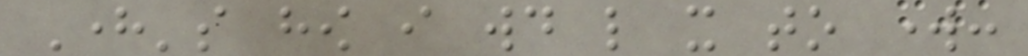Here's how i would like it to work:
